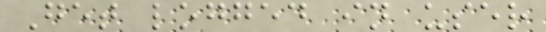Get logged in user
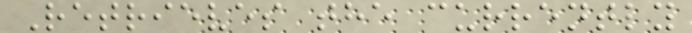Retrieves the currently
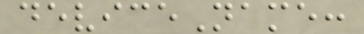deviceName:
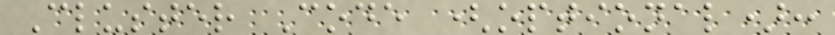Cluster Code (optional):
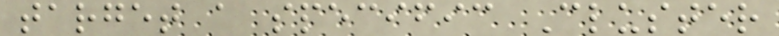target a specific Cluster
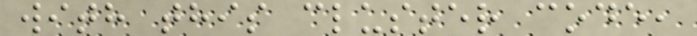with this cluster code,
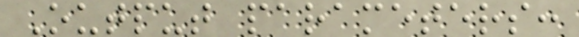Output parameters:
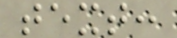text:
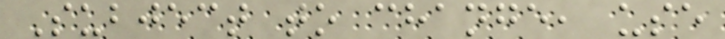Subject to change, use
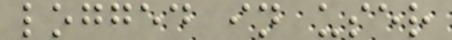logged in user
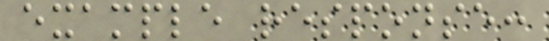example response:
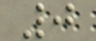0
